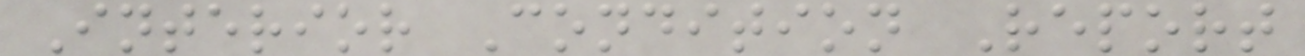Interior Condition Report
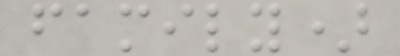family)
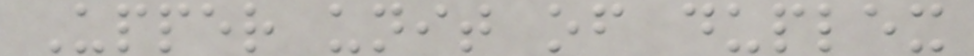Upper unit of duplex
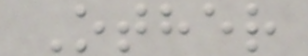Other
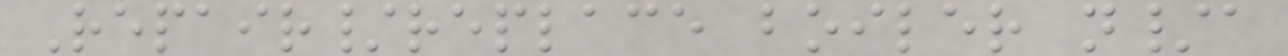Repair/replace boiler n/a
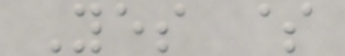Yes $
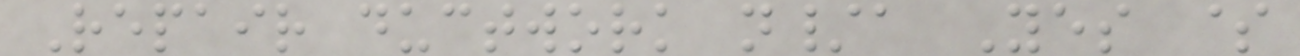Repair ductwork n/a Yes $
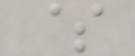$
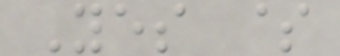Yes $
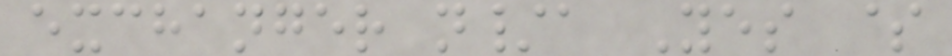exchanger n/a Yes $
